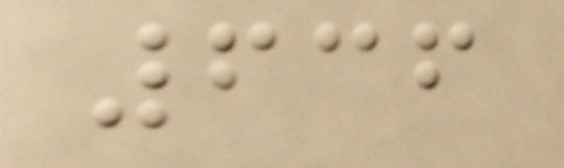636
